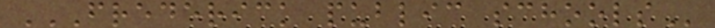FREDERICK PUBLIC SCHOOLS
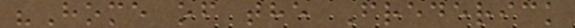"Home of the Frederick
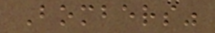Bombers"
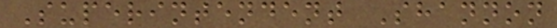Superintendent Shannon
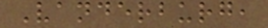Vanderburg,
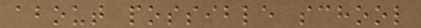about possible school
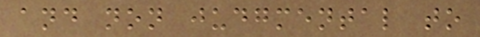and non judgmental to
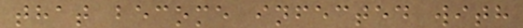that become infected with
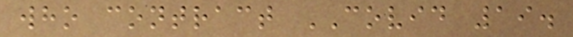who contract COVID 19.
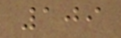109
